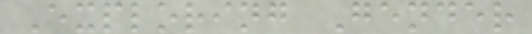Exploring Gender
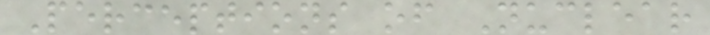Perceptions of Nuclear
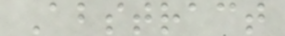Abstract
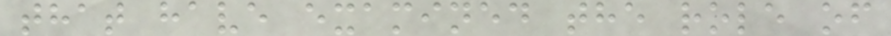that have examined the role of
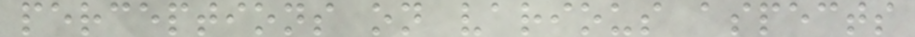perceptions on various aspects
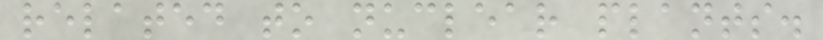related to nuclear plants.
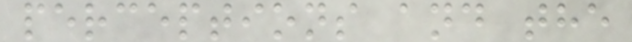perceptions and the
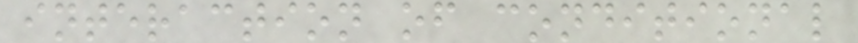interaction of conditional
